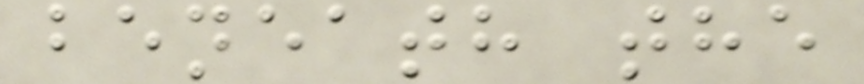beneath the
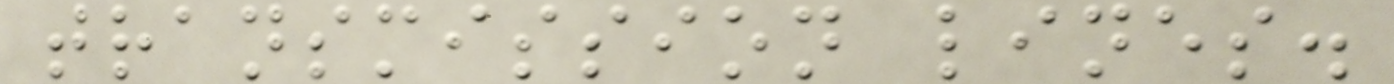transmission lines.
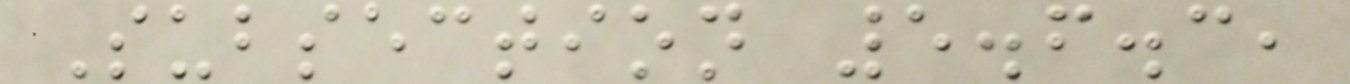Subsection 5.6.3,
